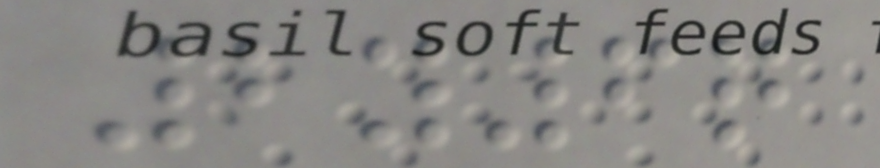2y6q
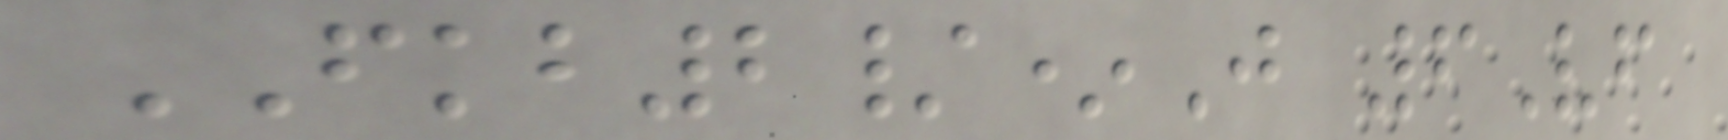FKB2/*J 6Vf
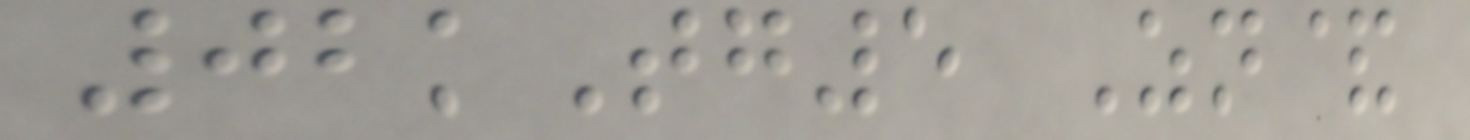02kTg5 Zn&
